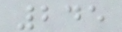245
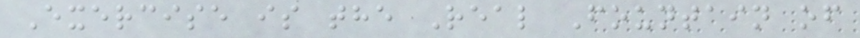Exercise is the Real Fountain of
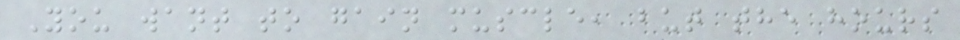You want to gain muscle, but the hours
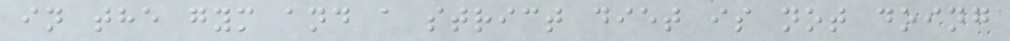in the gym and a strict diet is not doing
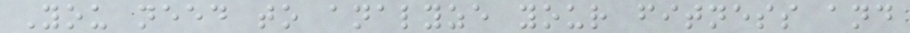You need to analyze your fitness and
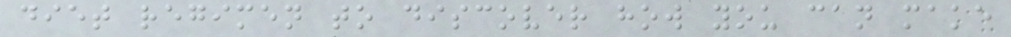diet regimen to discover how you can make
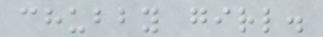chubby girl.
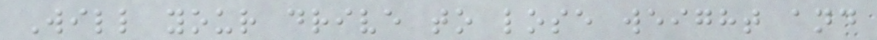Will your drive to lose weight and
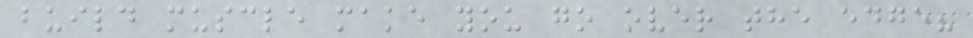build muscle make you go over the edge?
